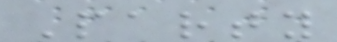Party
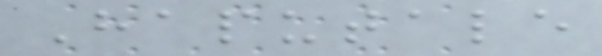Haputale
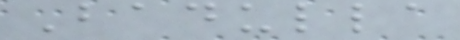Badulla
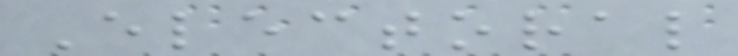Electoral
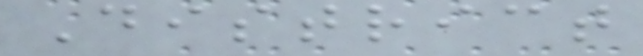District
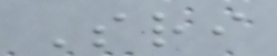Sri
